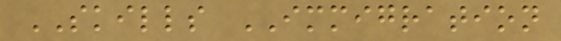SKILLS IMMIGRATION
